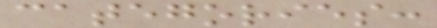categories:
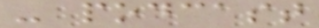- podcast
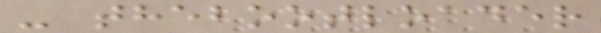- thebootloader
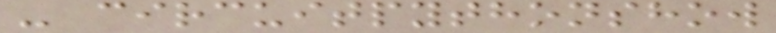- circuitpythonshow
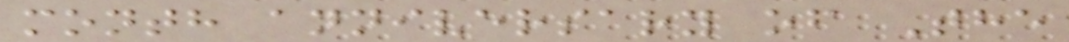month anniversary of The
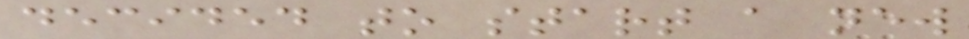decided to start a new
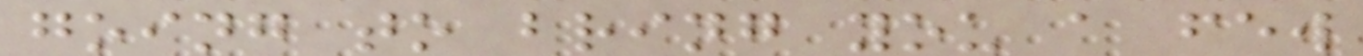going to bring you a few
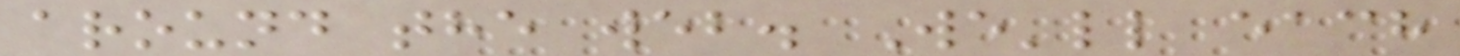around the web. We'll each
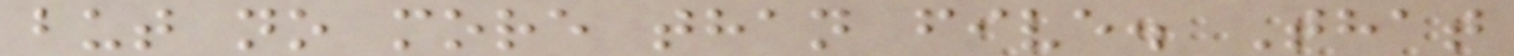but no more than five. That
